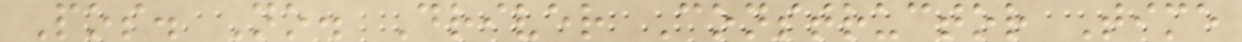Pos. No. Driver Constructor Time
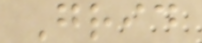Grid
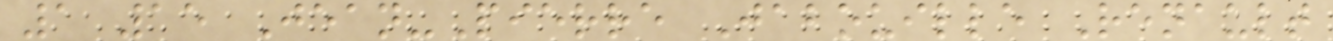1 15 Jean-Pierre Jabouille Renault
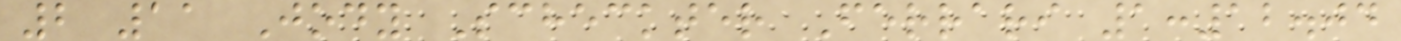2 11 Jody Scheckter Ferrari 1:12.04
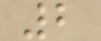2
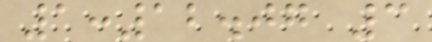1:12.07 3
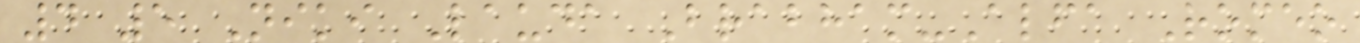4 5 Niki Lauda Brabham-Alfa Romeo
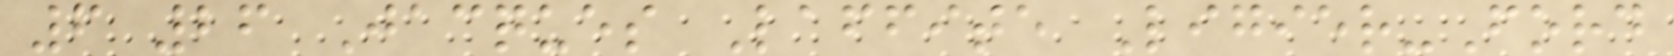6 26 Jacques Laffite Ligier-Ford
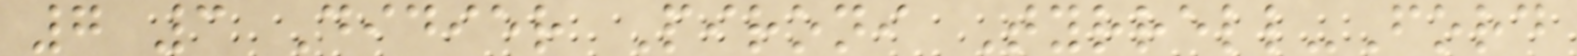7 3 Didier Pironi Tyrrell-Ford
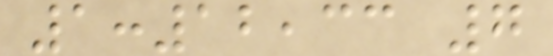1:12,33 7
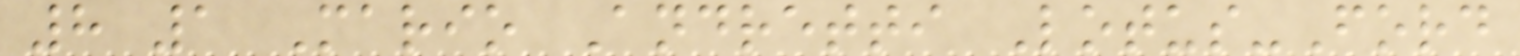8 1 Mario Andretti Lotus-Ford
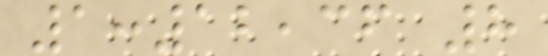1:12,36 8
